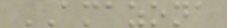AMAZONA
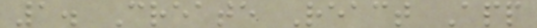1. Create React App
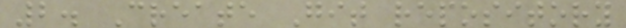2. Create Git repository
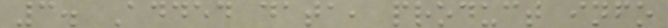3. Added data, product info
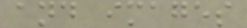and images
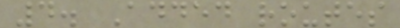4. Added routes
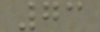73
